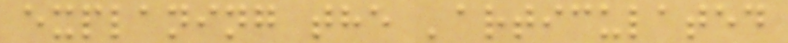explaning the 'articulated
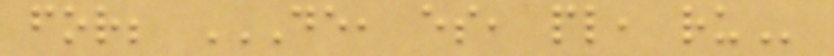for; DE, ES, PL, RU
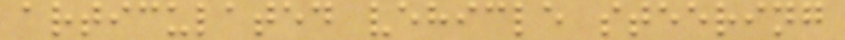articulated vehicle steering
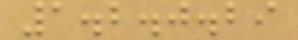1.2.0.29
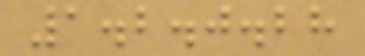1.2.0.28
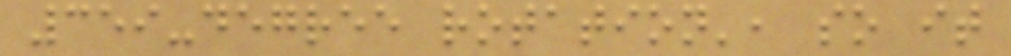359-degree rotation', so it
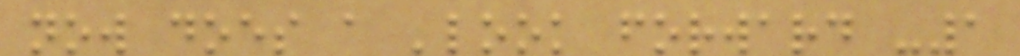now does a 'look forward -1
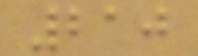210
